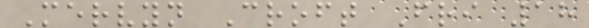Mervyn Croft Fri 18
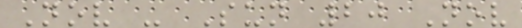Nov - Sun 20 Nov
